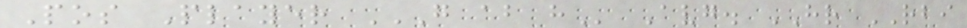Pos Player G AB H Avg. HR RBI
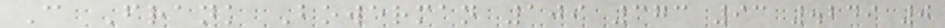C Frank Bowerman 109 373 93 .249 0
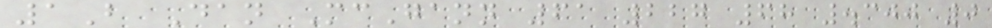1B Dan McGann 61 227 68 .300 0
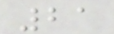21
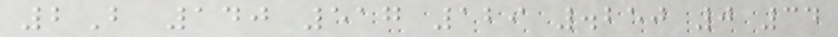2B 140 517 129 .250 0 34
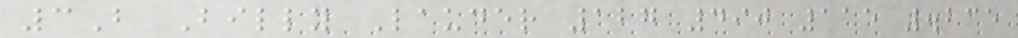3B Billy Lauder 127 490 115 .235
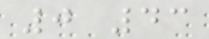0 43
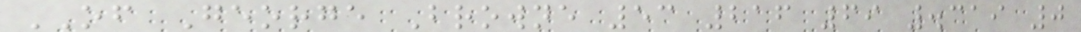OF George Browne 53 216 69 .319 0
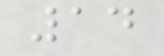14
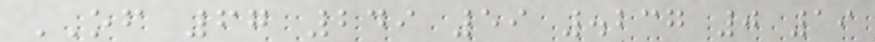OF 67 249 59 .237 0 19
